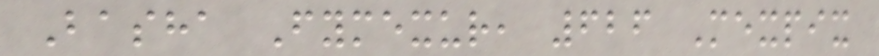Basha Fymexur, 626 Mexpix
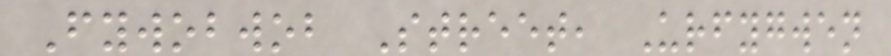Fywobwob Street, Urfygwen
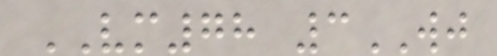VM78 3WJ
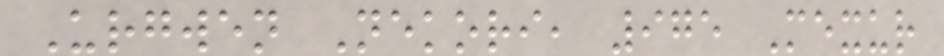Urgwen Nekori, 975 Mexur
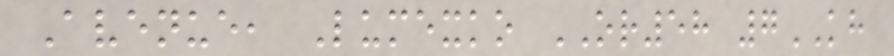Avenue, Lumexko OR58 7KH
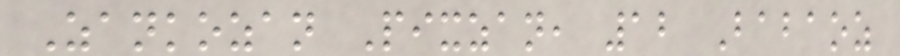Zankozan Pixzan, 12 Babaoz
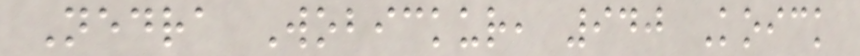Nedra Wobickur, 940 Koick
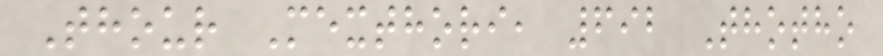Thour Mexthori, 692 Thotho
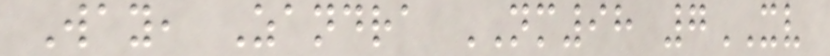Way, Zandra NM98 7XV
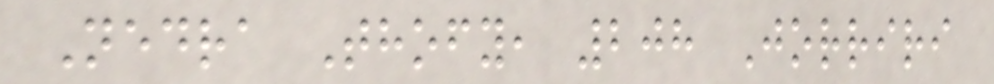Nedra Thofy, 208 Jorriri
